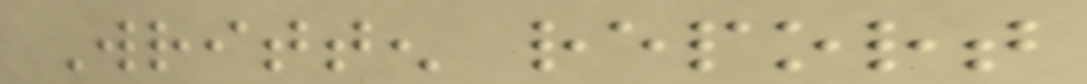Written report
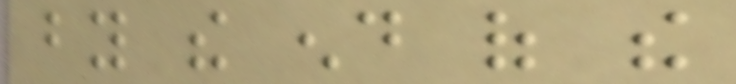by the end of the
